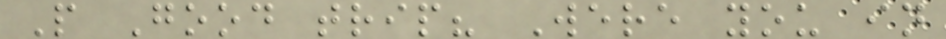P Good trip? Were you in
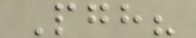Pgh?
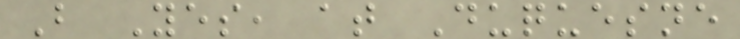B Yes, at Duquesne
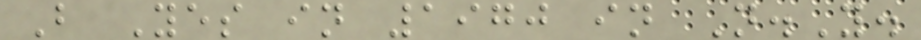B Yes in 1970 in N.Y.
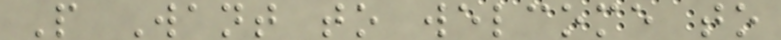P Want to welcome to
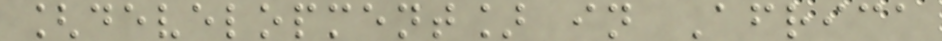[development] in Africa
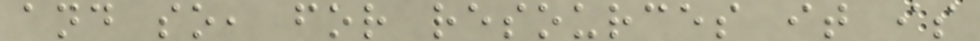and so, for resources it is
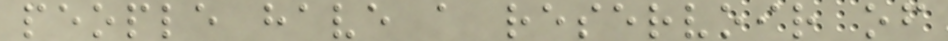people have a reservoir of
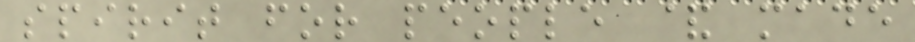spirit for people & made
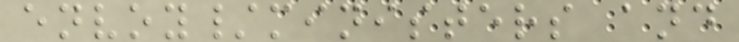envoy/ministers and
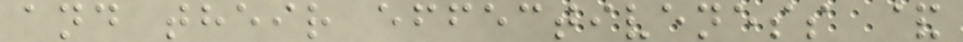and their effectiveness &
